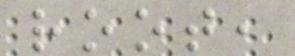root,
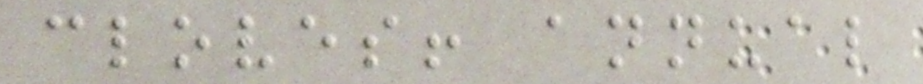cloves! annual
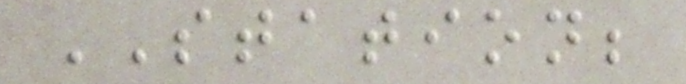STATION;
